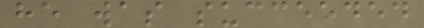he was succeeded
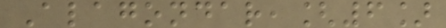Alagondar,[6]
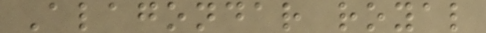Alagondar royal
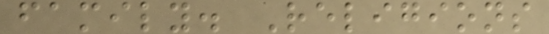family. Religions
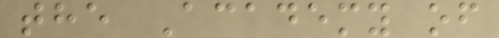the Academy of
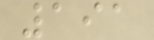191
